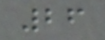26
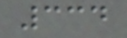334
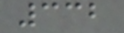332
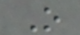O
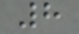8
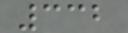332
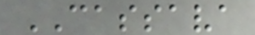CASSAVA
